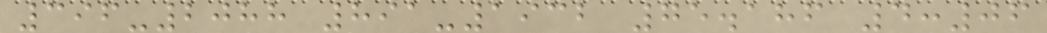396-2088 891-1932 75.186 4:06
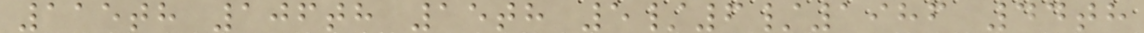115th 106th 15th 5/6/1986 44th
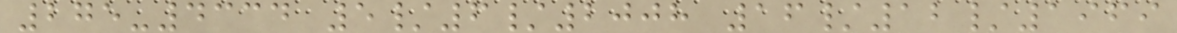275-4334 5/6/2008 16/12/1969
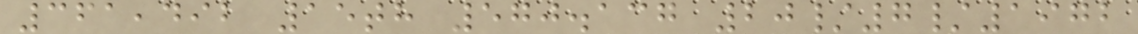361,492 15th 570.137 20/7/1972
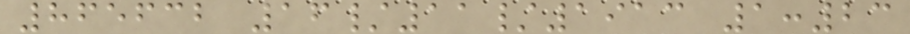865632 16/11/1913 1:23
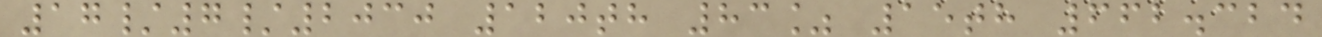17/7/2030 120th 83% 15th 662.324
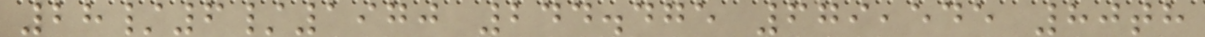28/6/1970 244.475 679,545 80th
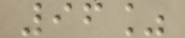96%
